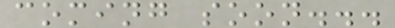coming soon...
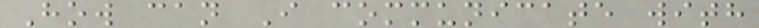How can I communicate with
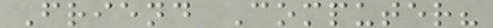Friend Computer?
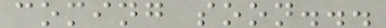coming soon...
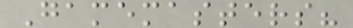Gamemasters?
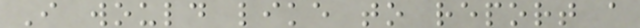I would like to report a
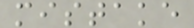mistake
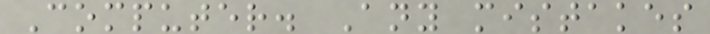Computer. Any mistakes
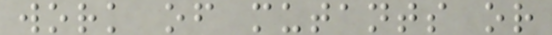work of mutants or
